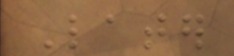Later
